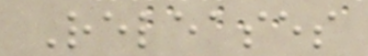Releases
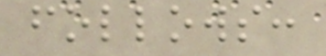follows:
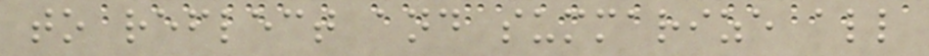to reflect and summarize all
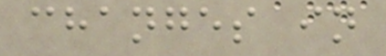changes in
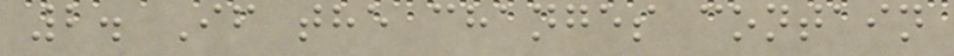2. If the changes contain
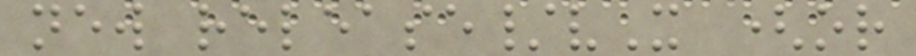new release/vX (or
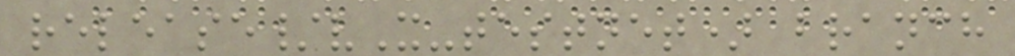release/vX-testnet) branch
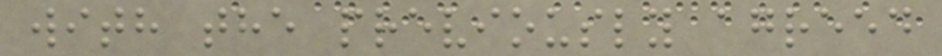with the previously agreed
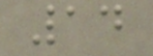14
